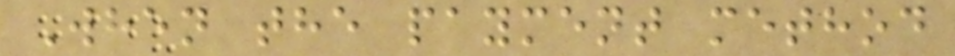When the payment method
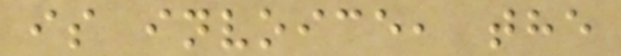is invoice, the
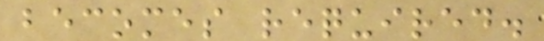becomes required.
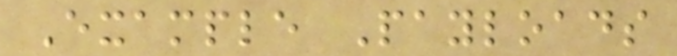Example Payloads
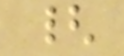{
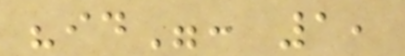"id": 1,
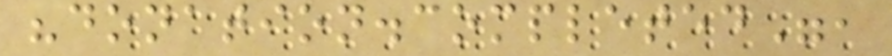"donation.completed",
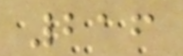216
